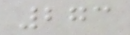273
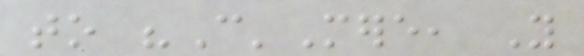to "C'Mere, You
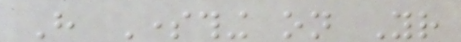Have Something on Your
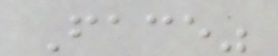Face"
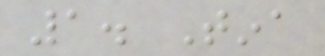1. Tina
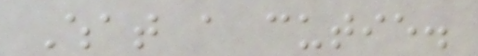What a cutie.
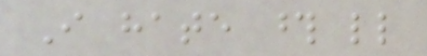I hate those little
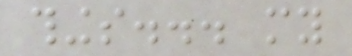things... my
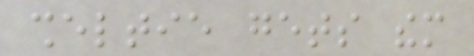sheltie gets them
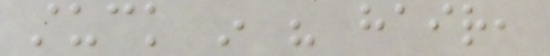stuck in his hair,
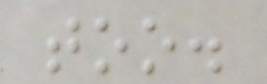too.
